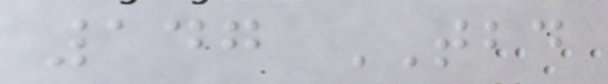147 TBD
